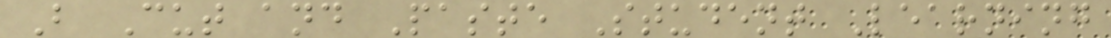B Cut and Paste Student Learning
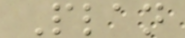Plan
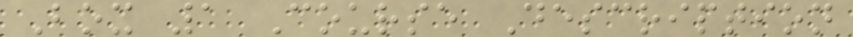Box 1 Course Description
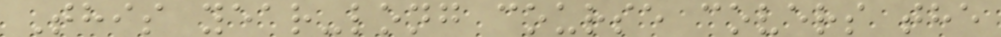This year-long course covers the
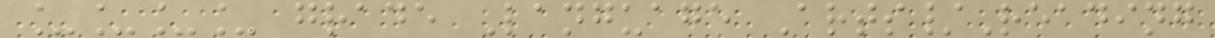____ grade Language Arts/Reading
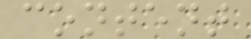content
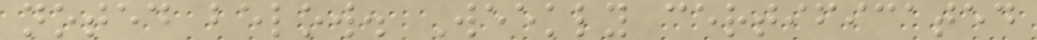noted below. Weekly certificated
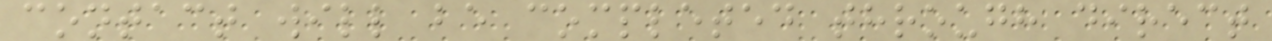contact will be completed through direct
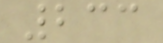233
